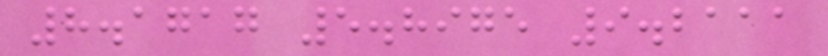8.1717 5.8975 9.2111
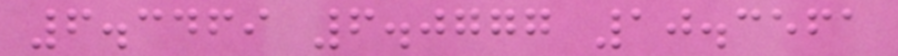6.3469 6.0777 10.3561
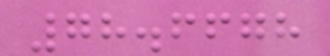78.6678
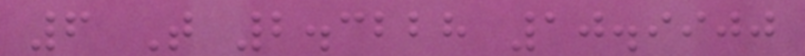6 T 2.3228 10.9900
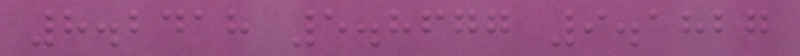8.2418 5.8677 9.1827
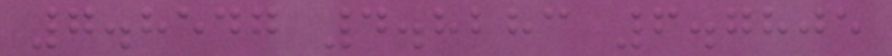7.8547 4.8283 6.7805
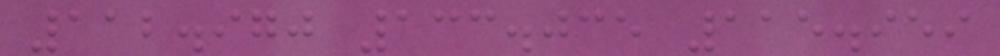112.970 133.035 115.959
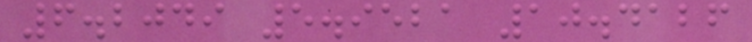6.2049 5.9521 10.4126
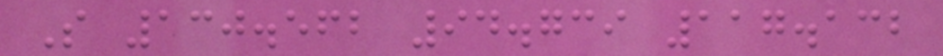S 130.562 94.739 117.132
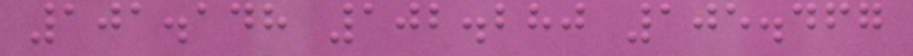101.148 102.280 105.467
